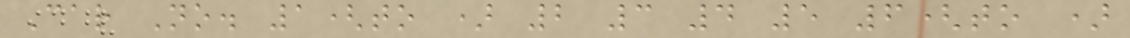Car No. 1(to ) 2 3 4 5 6(to )
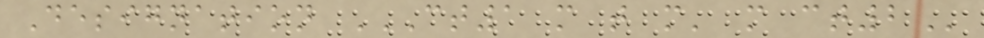Designation CT1 M T M' M CT2
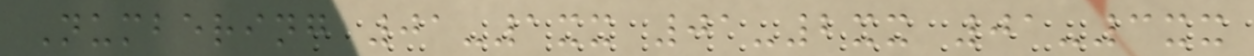Numbering 01-1xx 01-2xx 01-3xx
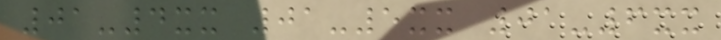01-4xx 01-5xx 01-6xx
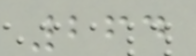264
